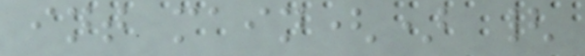int main() {
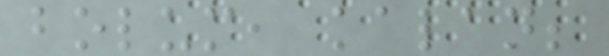bolum, kalan;
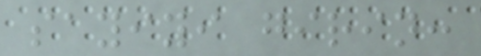sayiyi girin:
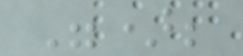");
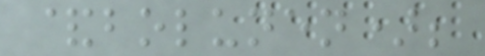&bolunen);
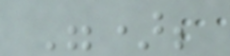");
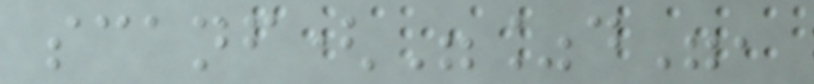scanf("%d",
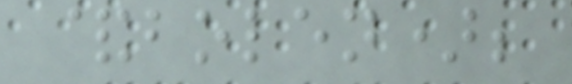&bolen);
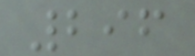296
